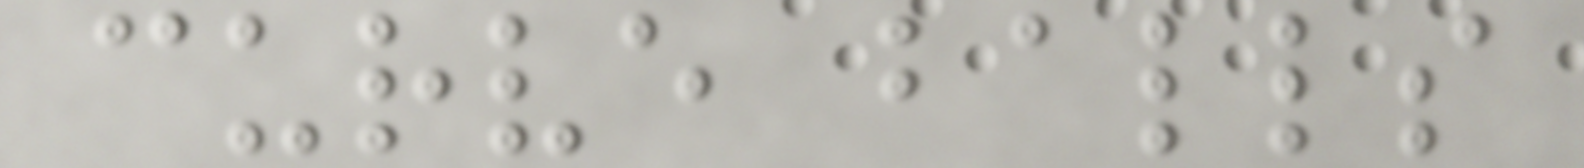curve balls
